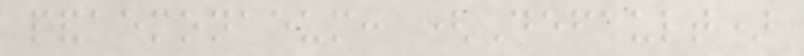pandaemonaeum: (Default)
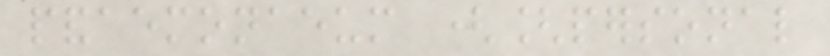pandaemonaeum ([personal
